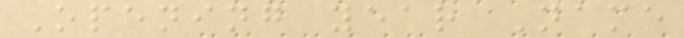Opening year Name
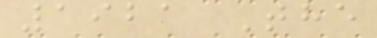1921 The
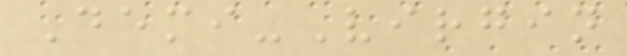Demi-Virgin
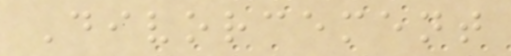Divorcement
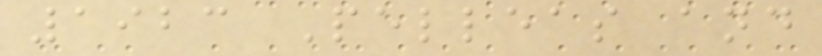1923 Pelleas and
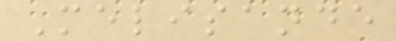Melisande
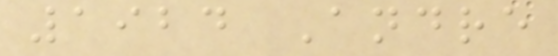1924 Andre
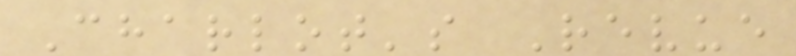Charlot's Revue
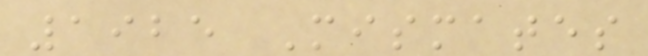1925 Mismates
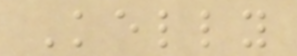Kelly
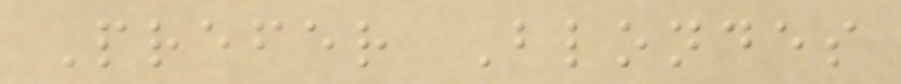Prefer Blondes
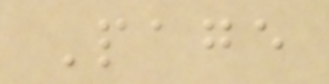Page
